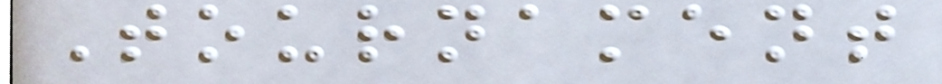Tournament
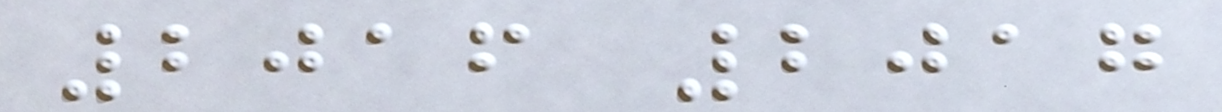2016 2017
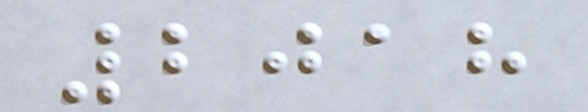2018
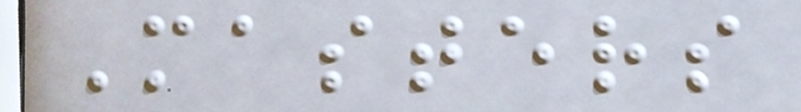Masters
